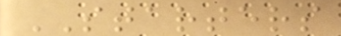STARTERS
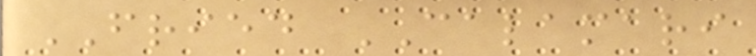FRIED CALAMARI
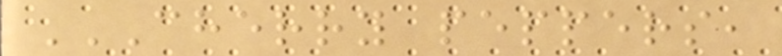CHERRY PEPPERS,
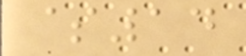$14
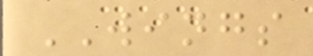WINGS
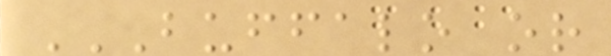BUFFALO OR
